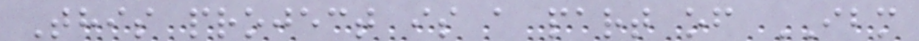This project is a part of IBM
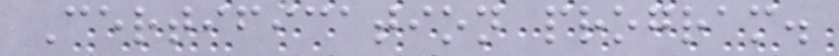Certification program.
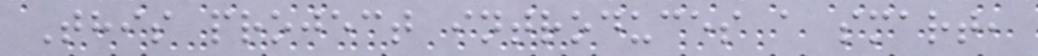This project introduces a smart,
